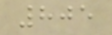805
